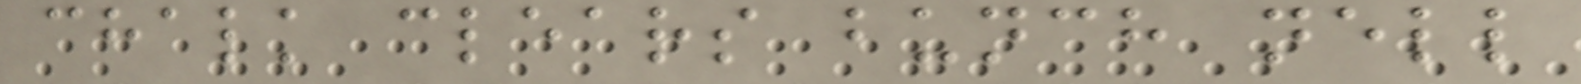chalk clears bunch nell
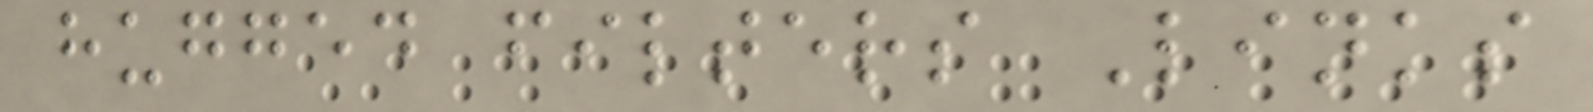hugged filters Links
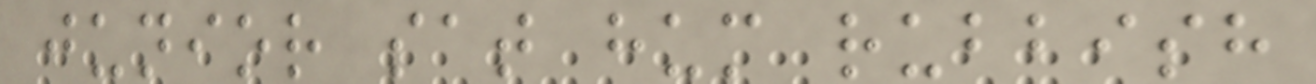junior sat hum rubbish
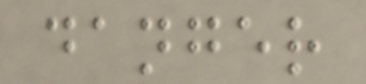danger
